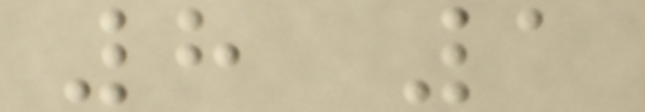8 1
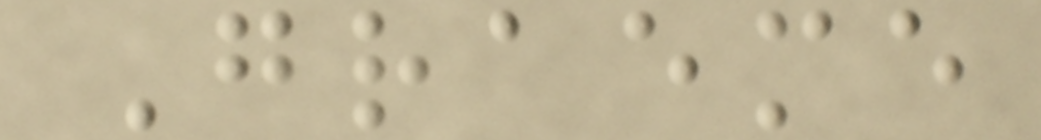Graeme
